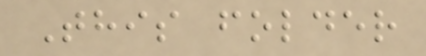This folder
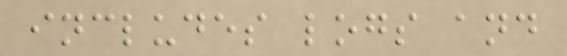includes logs and
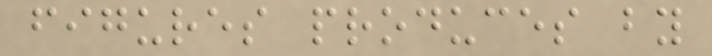figures produces by
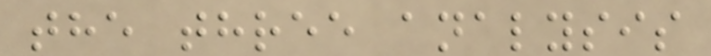the three analysis
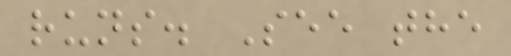runs. See the
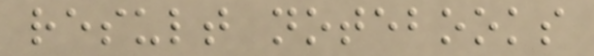result notebooks
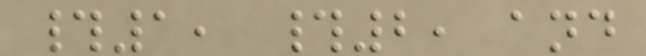#1, #2, and
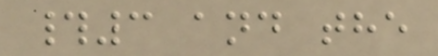#3 and the
